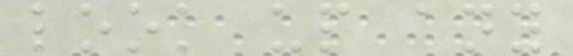look up any
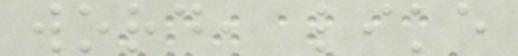word, like
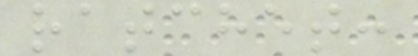ratchet:
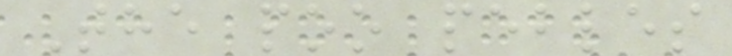The poo pebles
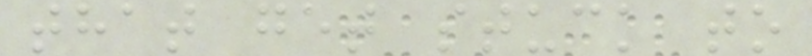that get stuck to
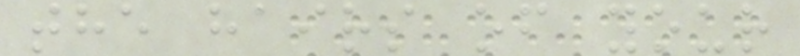the hairs of your
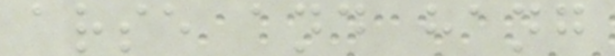arse and hang
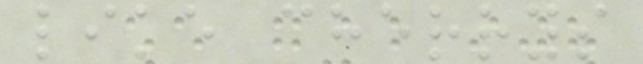like cherrys
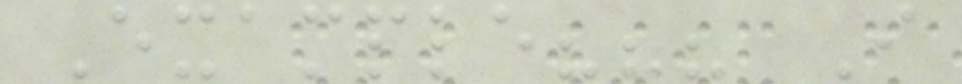Example??? I
